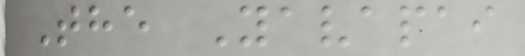The Yavapai
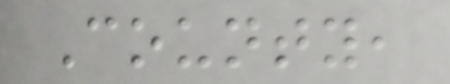County,
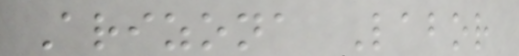Arizona Labor
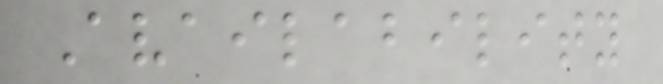Availability
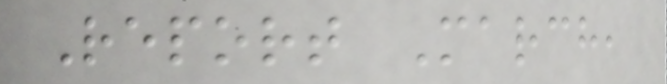Report March,
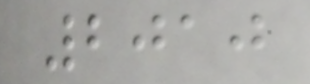2010
